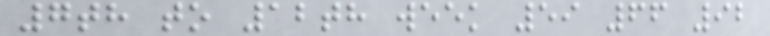7th to 12th week 59 66 92
